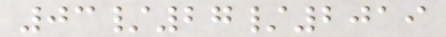03/27/2019
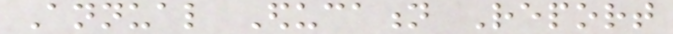Annual Education Report
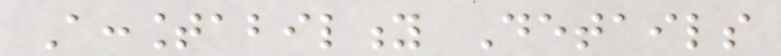Accountability Details
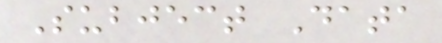Subject Data
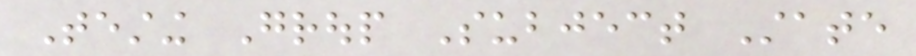Testing Group Subject State
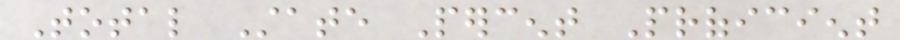Total State Percent Proficient
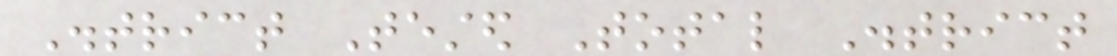District Tested Total District
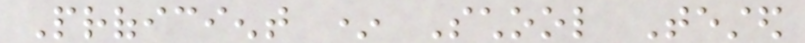Proficient * School Tested
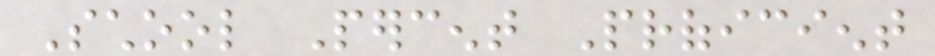School Percent Proficient
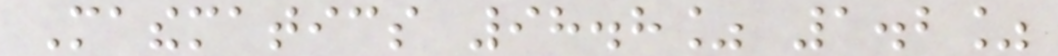Mathematics 98.8% 1.2%
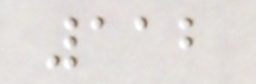112
